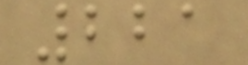221
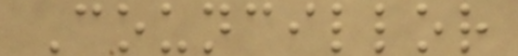Councillor
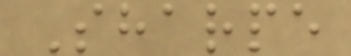Sharpe
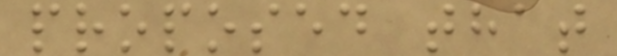proposed that
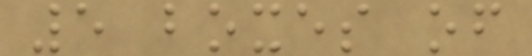5 boxes of
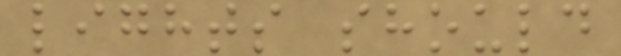lights should
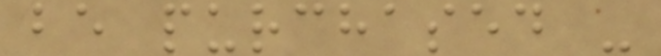be purchased -
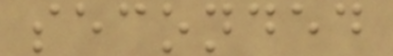seconded
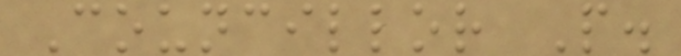Councillor P.
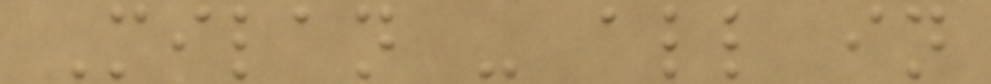Milan - all in
